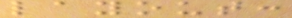layout:
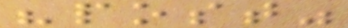"post"
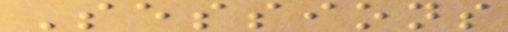Sessions
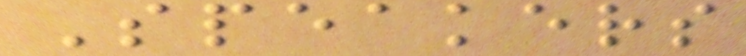Speakers
